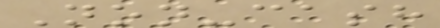Non-cash
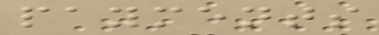payments
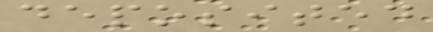deposited
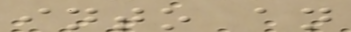into an
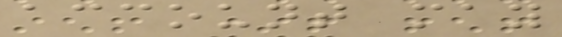account may
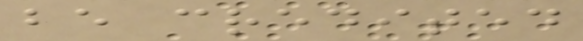be credited
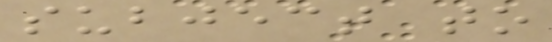subject to
